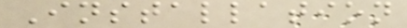Installation
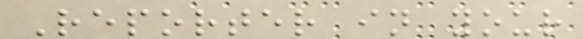Reporter in your
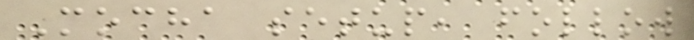Mocha setup, follow
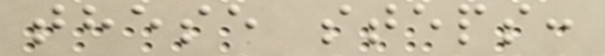these steps:
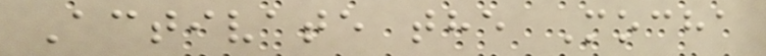Activate the Mocha
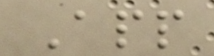App
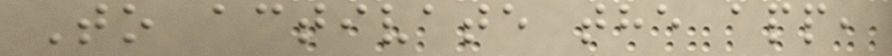To activate the app,
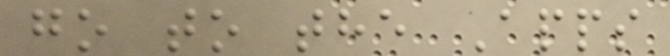go to the Apps
